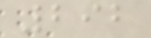292
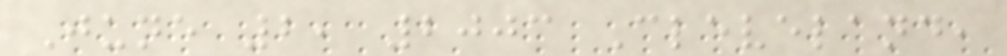June 2, 2003 Cleveland,
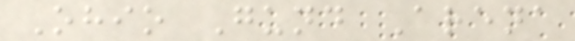Ohio Gund Arena
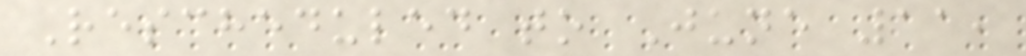Rescheduled to June 11,
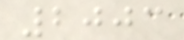2003
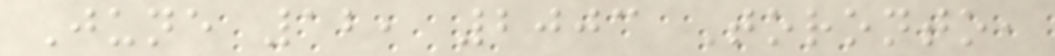June 12, 2003 Toronto,
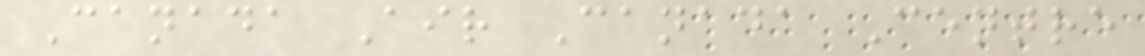Canada Air Canada Centre
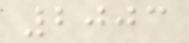2003
